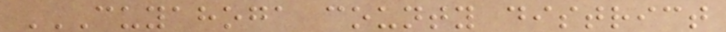CUYAHOGA COUNTY DISTRICT
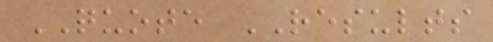QUOTE RESULTS
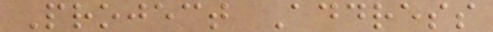Project Address
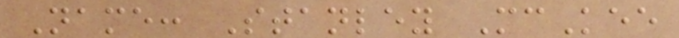Name: Stanley McKee
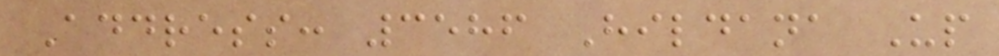Address: 3586 Hildana Up
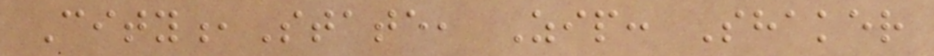City,State, Zip: Shaker
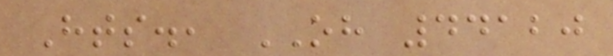Hts., OH 44120
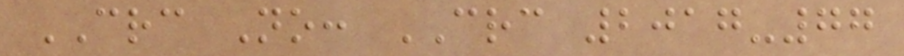CRC No: CRC 2017-77
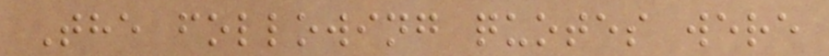The following quotes were
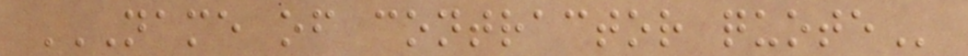NAME OF CONTRACTOR QUOTE
